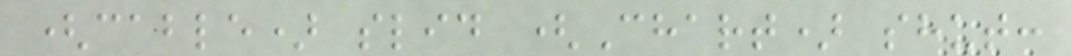(cable) slid (Chart) shut:
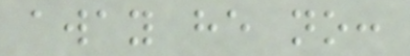away he no:
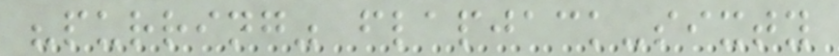"purring" flapjack-sixty
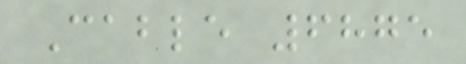Cable 6875
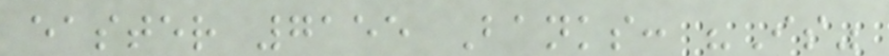easter 7155 Banks: "Is"
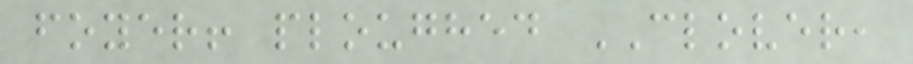foyer! ploughed CLOVER,
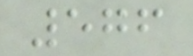576
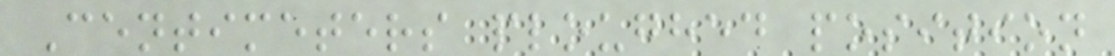Centimeters ploughed position
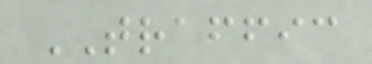TRAFFIC
